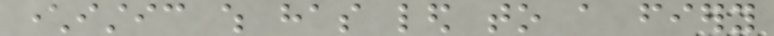characteristic which has led to a fiery
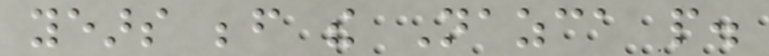years before the Nazca people.
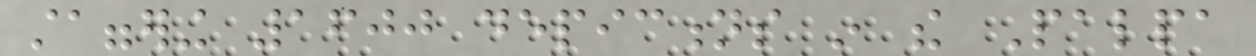staggering 1600 depictions in the Palpa
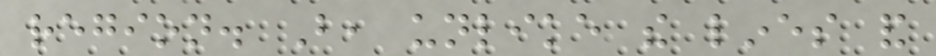region. But, unlike the lines and
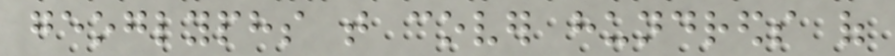geoglyphs that cover hundreds of
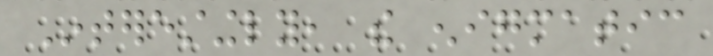Interestingly, the enigmatic
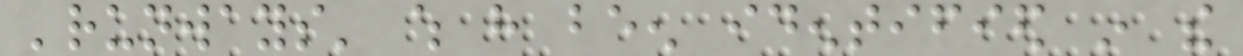'runways' which have been identified in the
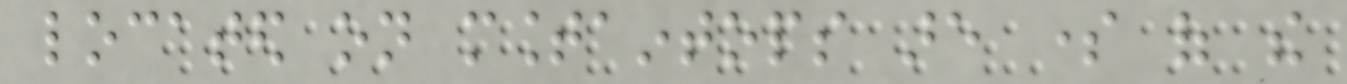located on mountaintops are some of the
